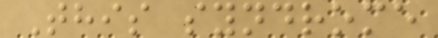This syndrome
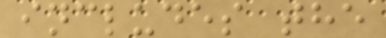includes the
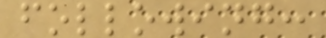following:
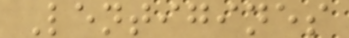Lentigines
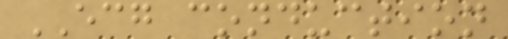ECG conduction
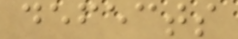defects
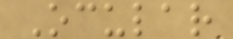Ocular
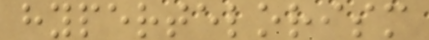hypertelorism
